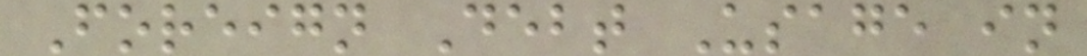Foreign Debt Usage in
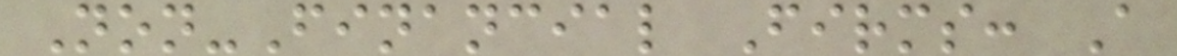Non-Financial Firms: A
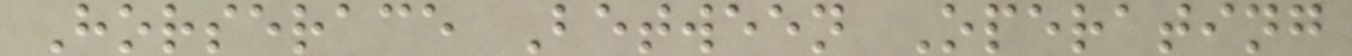Horserace Between Operating
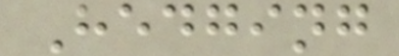Hedging
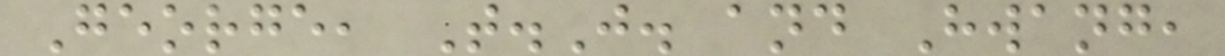George, T.J. and Hwang,
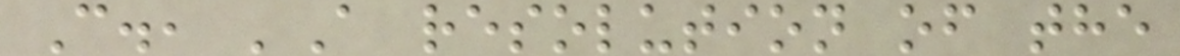C., 'A resolution of the
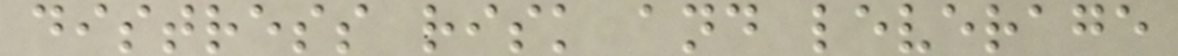distress risk and leverage
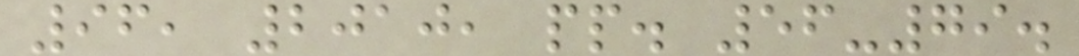96, 2010, pp. 56-79.
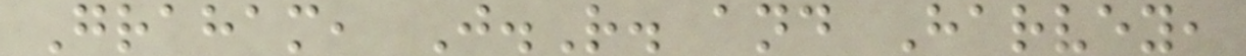Graham, J.R. and Harvey,
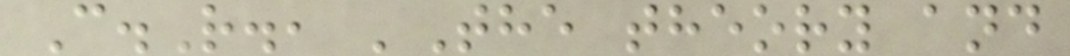C.R., 'The theory and
